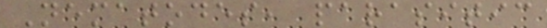Nematodes, parasitic
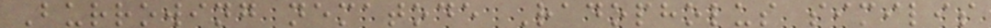Burrowing nematode Radopholus similis
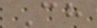Ch
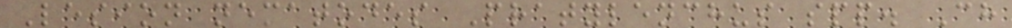Lesion nematodes Pratylenchus spp. Ch
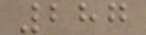287
